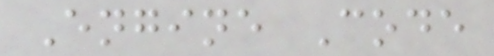Engine Code
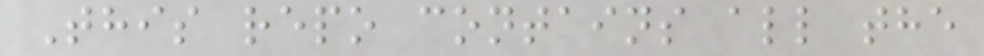This repo contains all the
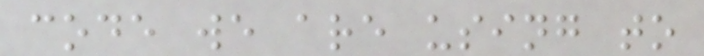code we are using to
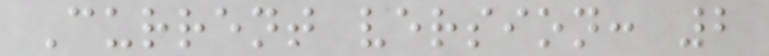Current version: 2
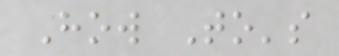How To's
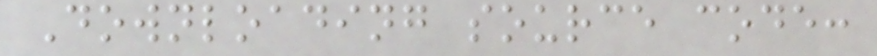Downloading source code:
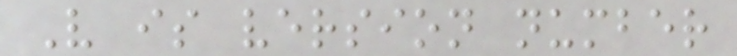V is version number
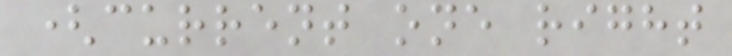(current one right
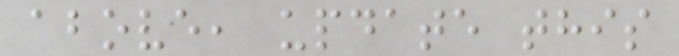above, update this
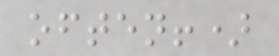often!)
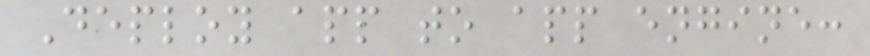Deploy app to app engine:
